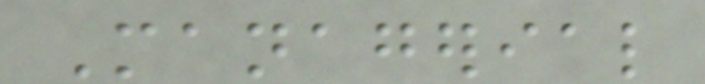Managerial
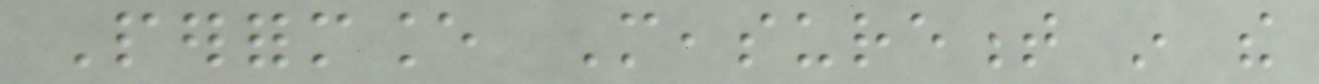Performance Measurement in the
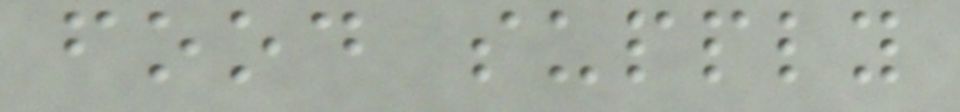food supply
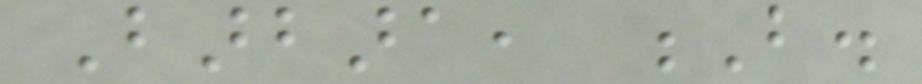Barbara, B.
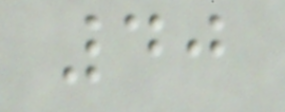40
